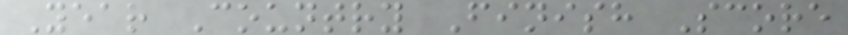Year Country Finish Score
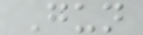Gun
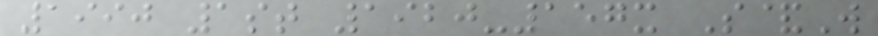1990 1st 1920-157x S&W
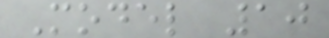Model 10
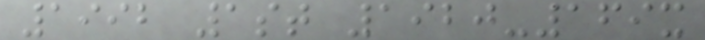1992 1st 1920-169x
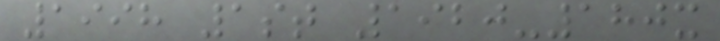1998 1st 1920-180x
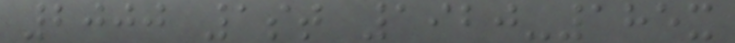2000 1st 1920-185x
